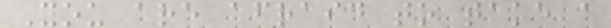You are afraid to take a
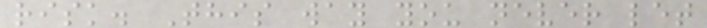risk. This way you never let
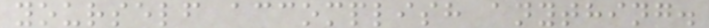yourself accomplish anything.
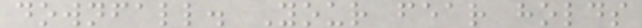downfall. Your fear holds
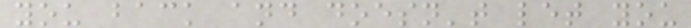you back and doesn't let you
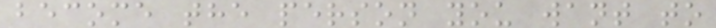become the person you want to
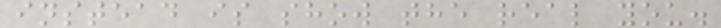instead is show the real you.
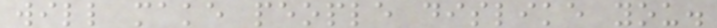will make people dislike you.
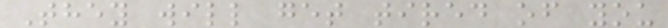They will get tired of you
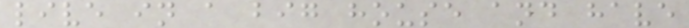live in a big house and have
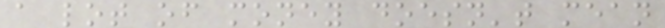a lot of money doesn't mean
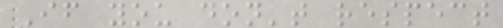If you don't respect
